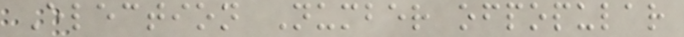Election Number ofpopular
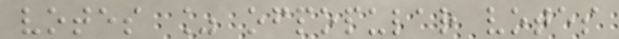votes % ofpopular votes
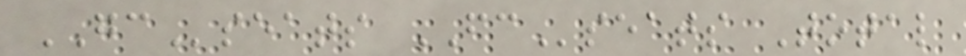GCseats FCseats Total
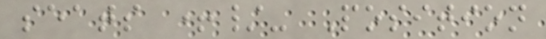seats +/- Position
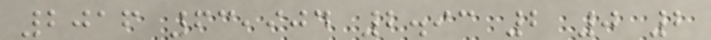2016 63,904 2.93 2 0 2
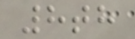8th
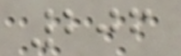206
